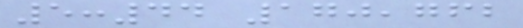5:44 170,762
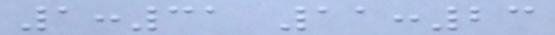1:31 11:23
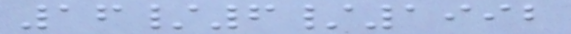16/6/1992
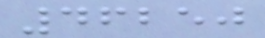46250
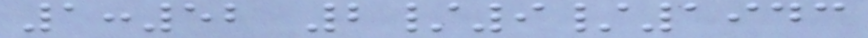1:52 2/9/1943
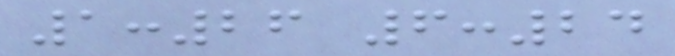1:26 6:24
